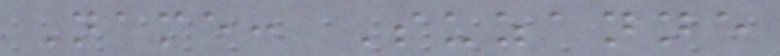Name: Suzanne
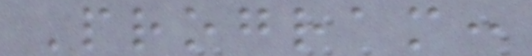Program:
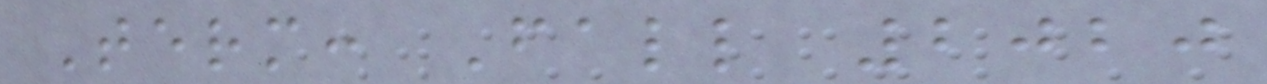Term: Fall 2020
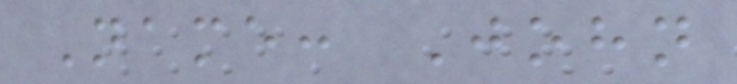Name: John
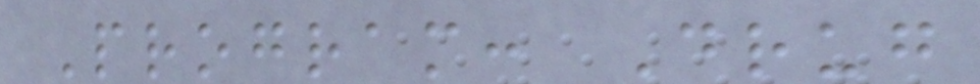Program: Drug
